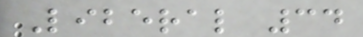Liberal 34
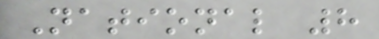National 8
